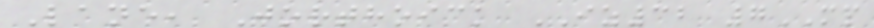Lane, Jorthoick IZ32 7MP
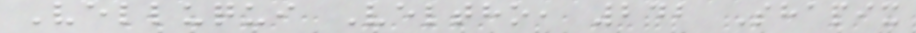Velluqui Veltho, 242 Shapix
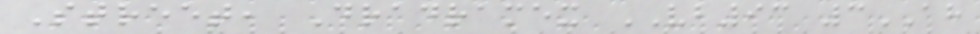Street, Dradramex VB93 3AH
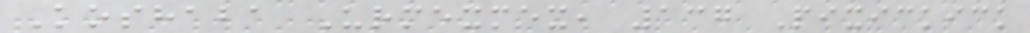Koshaba Urmexmex, 137 Pixickick
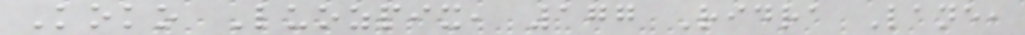Koko Luozpix, 177 Ridra Lane,
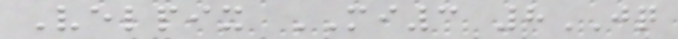Velpix MI3 8JQ
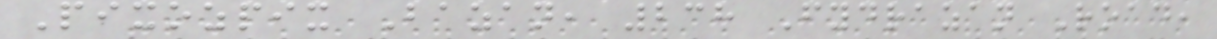Pixozpix Bazan, 238 Fydrazan Road,
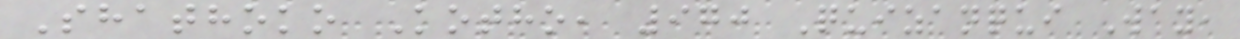Shathoko Kotho, 970 Quizanqui Way,
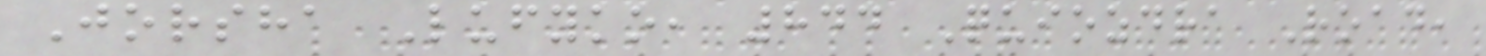Jorsha Lufyko, 844 Quiozdra Road,
